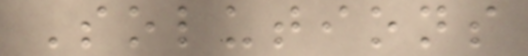Solutions
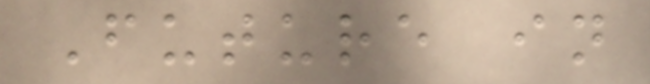Future in
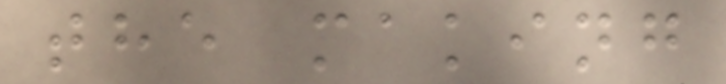the making
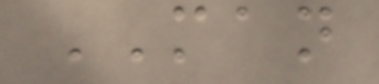MAN
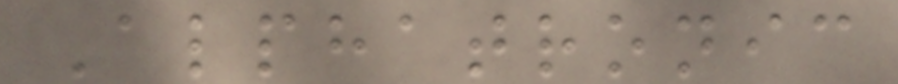Alphatronic
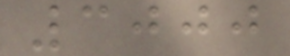3000
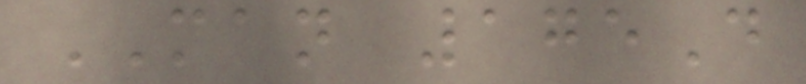MAN 175D
